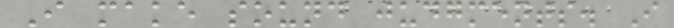I make sound judgments. I
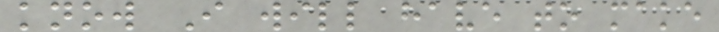know I will have to make
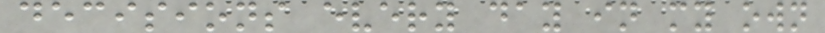decisions every day in my own
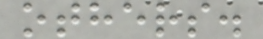others.
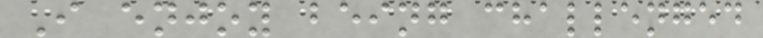I enjoy being challenged
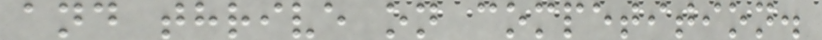and thrive on competition.
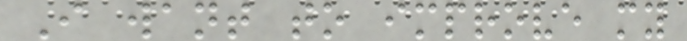I want to improve my
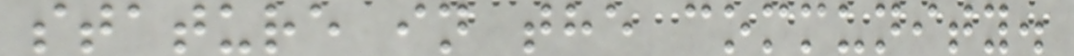stature in the community.
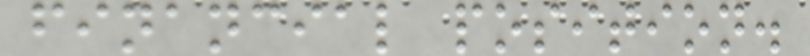financial position.
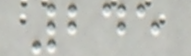245
